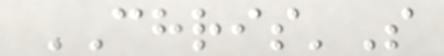CHRIS'S
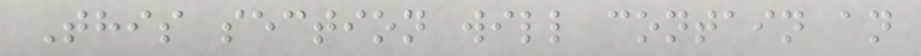This section will contain an
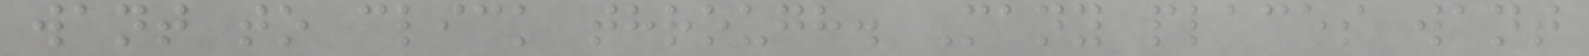want to click through. Many places want
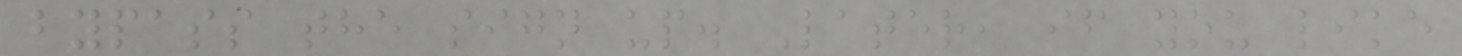bypass the sign up. Later, if you like
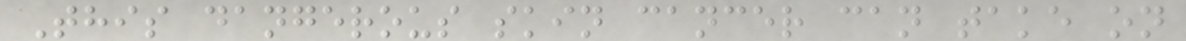This dangerous skin cancer can take on
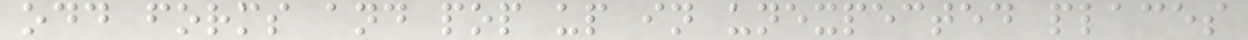odd forms and pop up in unexpected places
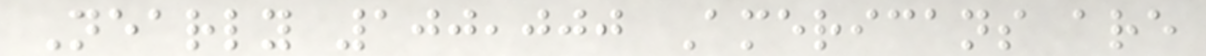Nearly 100,000 Americans are
